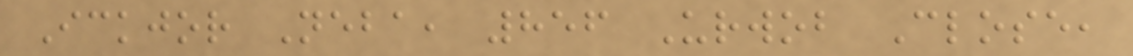Ickjor Neba, 856 Urwob Close,
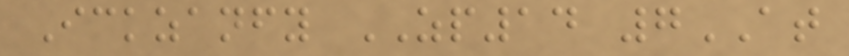Ickzanfy ZP14 7AT
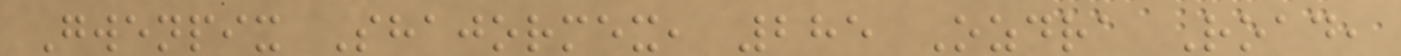Gwenpix Shajormex, 285 Ozdra Road,
